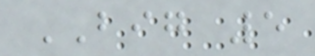BIG 5
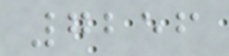7256
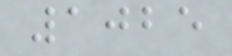1025
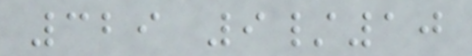329 9/10
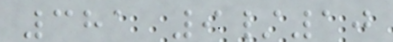381 9/10
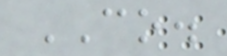CO.
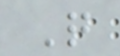Q
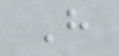H
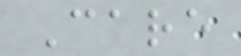Care
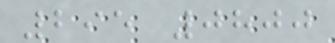295 0800
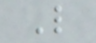L
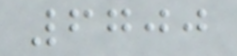6700
